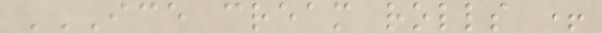ICE CREAM ROLLS +
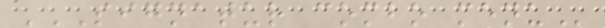SIGNATUR COMBO MENU
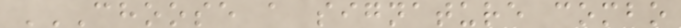CHOOSE A SIGNATURE COMBO
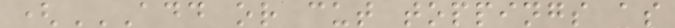(ADD OR CUT TOPPINGS AS
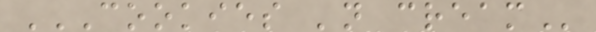COOKIES 'N CREAM
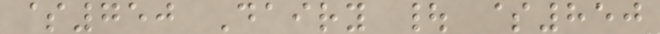$750 Dairy | $850
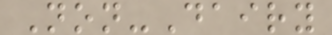Non-Dairy
